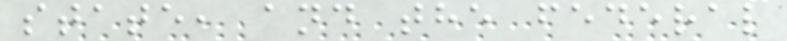state, and the federal
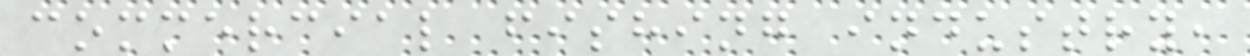commercial fishing industry,
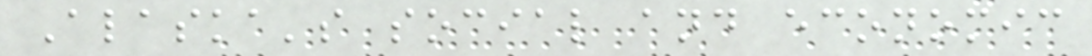Alaska's social and economic
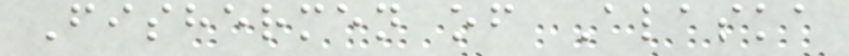Fishermen of Alaska
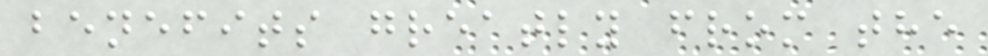benefits greatly from the
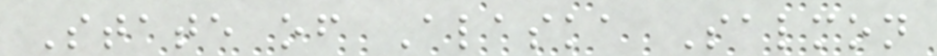State of Alaska Salmon
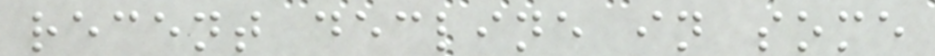recent decline in some
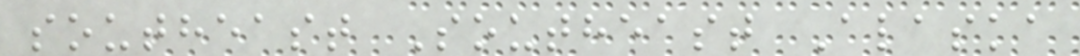southeast Southeast Alaska
